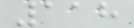118
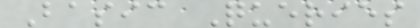Basic Queries
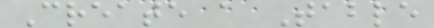Create a Table
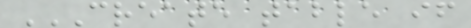CREATE TABLE IF
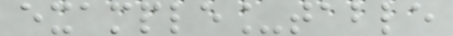example_table
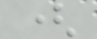(
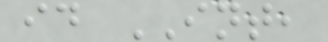id INT,
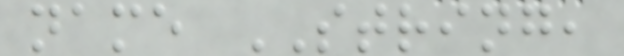name STRING,
